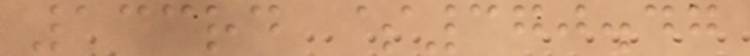133rd $370.47
